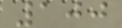100
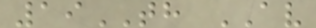19TH AV
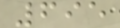695
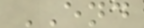END
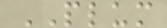PLUM
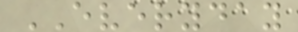EVERYDAY
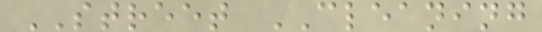STREET CLEANING
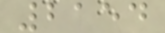2154
